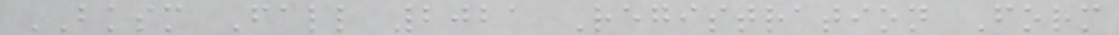BKSM Fall 2021 Registration Form
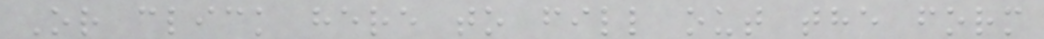Or click here to fill out the form
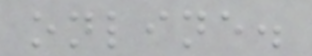online.
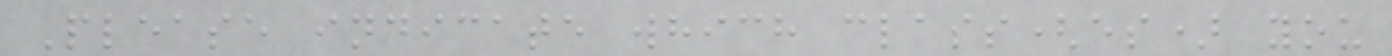Please indicate which class(es) you
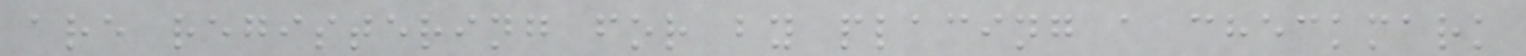are registering for by placing a checkmark
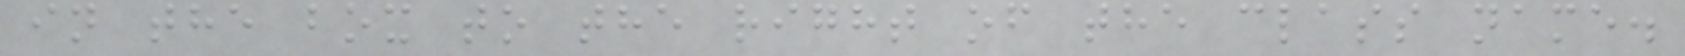in the box to the right of the class name.
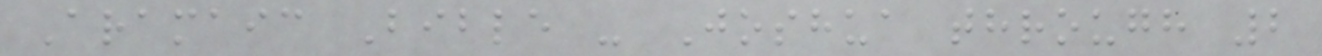Aramaic Bible - Joshua through 2
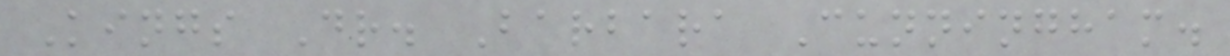Kings Dr. Barbara Cunningham.
